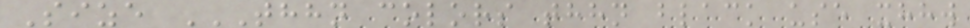Size THHN COLORS THHN BLACK USE XHHW
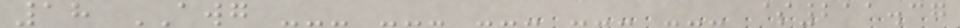18 AWG --- --- --- --- --- $211.37
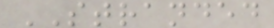STRANDED
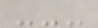---
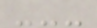---
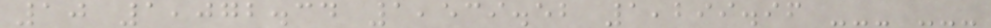10 1,072.34 1,539.52 1,299.96 --- ---
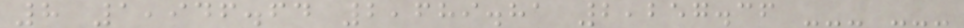8 1,946.64 2,689.81 2,257.36 --- ---
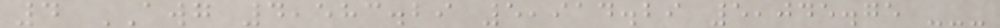4 AWG 4,583.29 5,914.29 5,045.75 ---
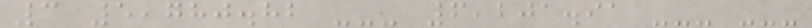3 5,780.82 --- 6,201.91 --- ---
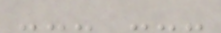--- ---
